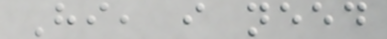Hi, i need
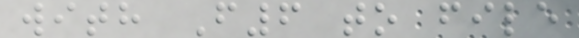with F6 to file
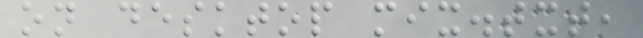on desktop mix.txt,
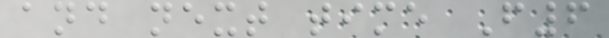and next time F6
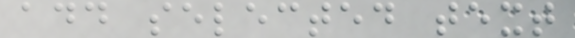add selected text
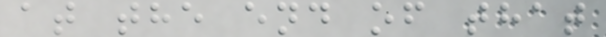at the end of that
